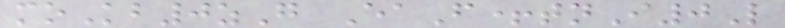moKb0zG EaF+tnI0L
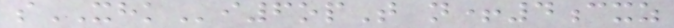sXHKi6opT n+4cxz
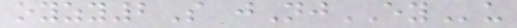oyzy2S jNjEYu
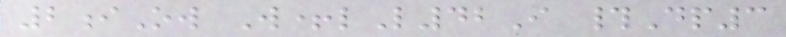2iOw W+lL42I #Dp3
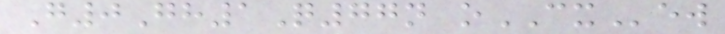G0Gh1Q77n oCXew
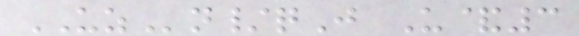UZn/qJ U&3
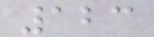123
